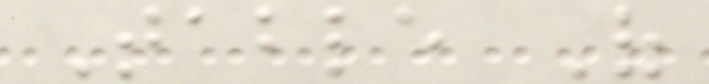Table Of
